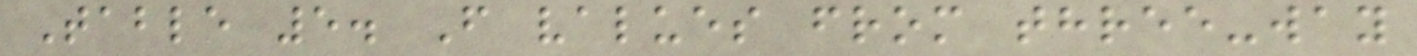Table 5. F values from three-way
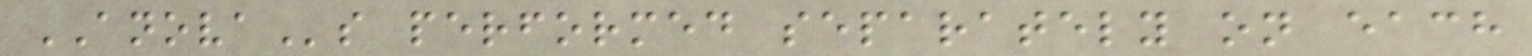ANOVAs performed separately on each
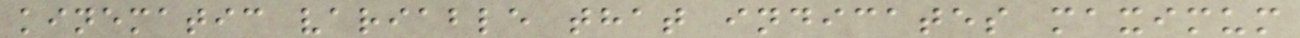kinematic variable that indicates maximum
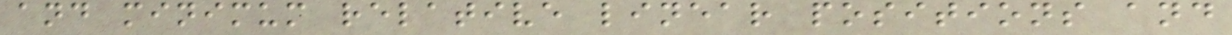and minimum relative linear positions and
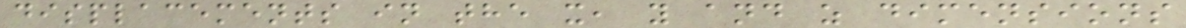displacements in the x, y and z dimensions
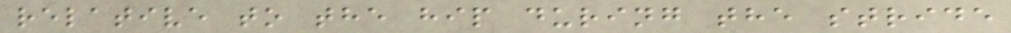relative to the hip during the stride
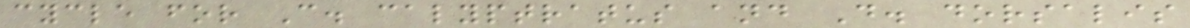cycle for C. calyptratus and D. dorsalis
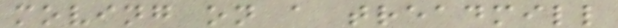moving on a treadmill
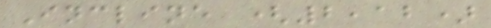Incline (2,12)
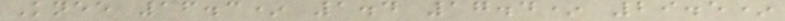Knee 16.3* 1.4 17.4* 29.5*
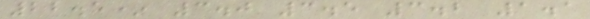22.5* 3.0 3.5 3.2 1.1
